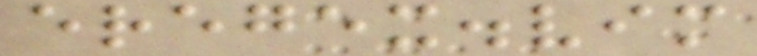eregex.vim
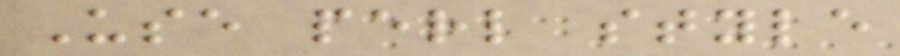Use perl style
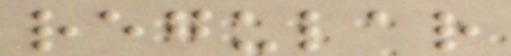regular
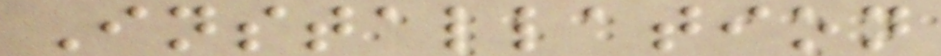Installation
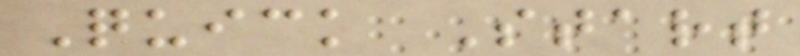Quick Start
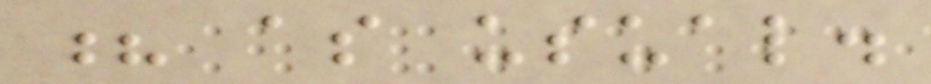? as usual.
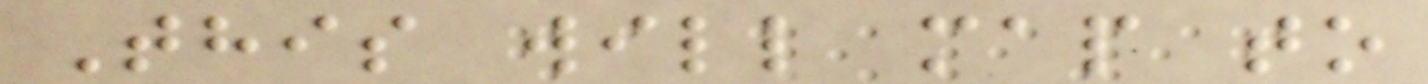This will map to
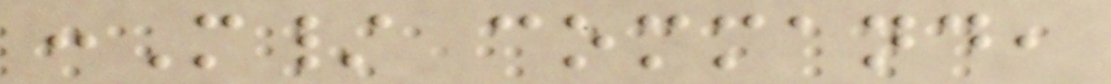:M/ command,
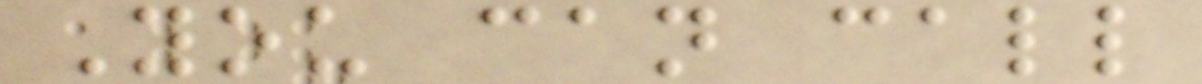You can call
